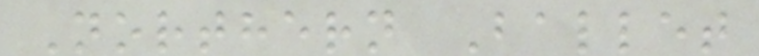Northern Ballet
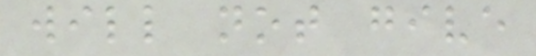will not give
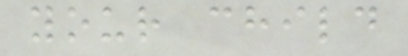your child
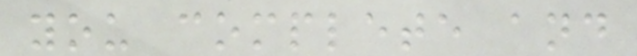you complete and
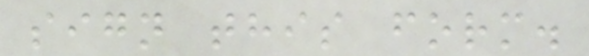sign this form.
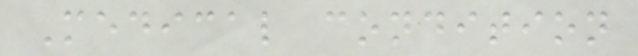Medical condition
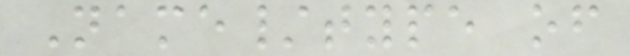Name/type of
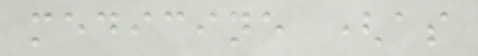medicine (as
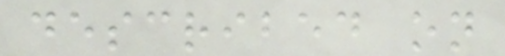described on
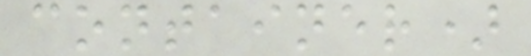container)
